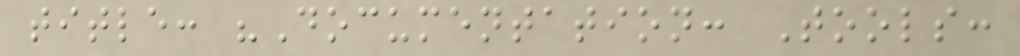title: "Documentation: Tools:
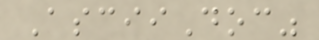AsciiDoc"
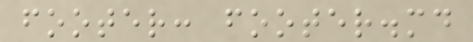footer: footer.md
